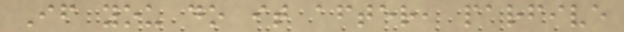If you do it after, parfive
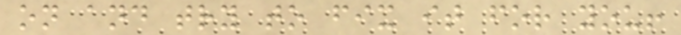on and try to fix it for you!
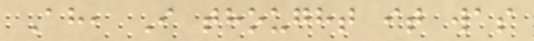Ah, I thought it was
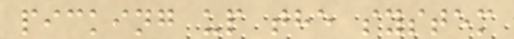picking up the system
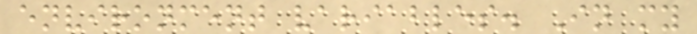environment variables. In my
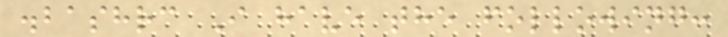.bashrc I have the following:
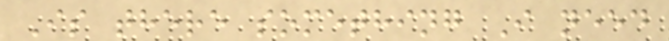Is there something I need
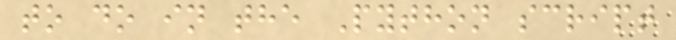to do in the Python script
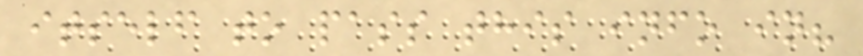itself to pass this info in?
